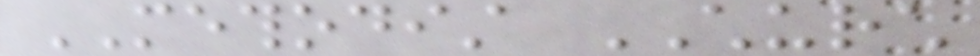METHODIST CHURCH
